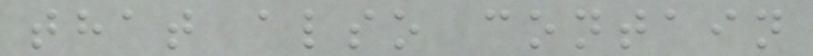that also contain
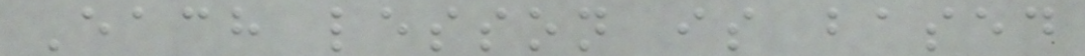Each lesson is based
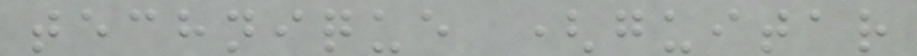technique (guitar
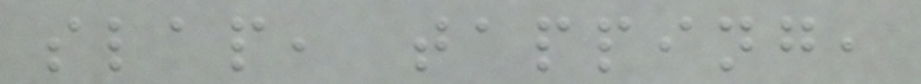slap, tapping,
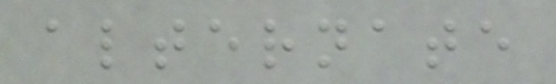alternate
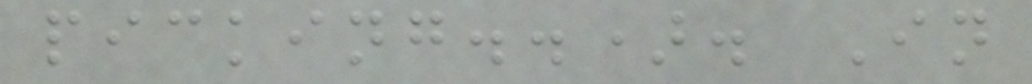picking..). In
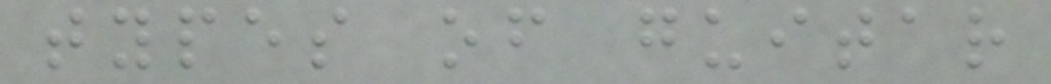types of guitar
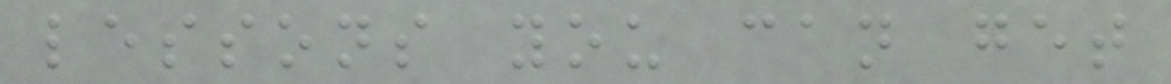lessons you can get
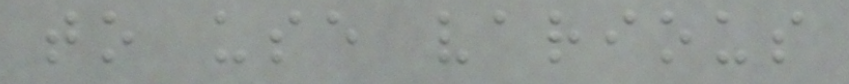to use various
